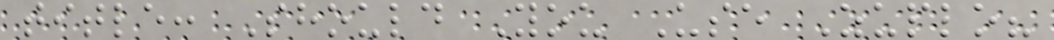title: Should You Use Zuplo?
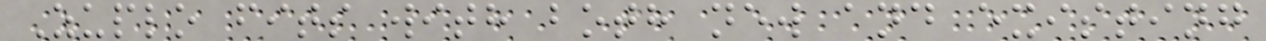Zuplo fits with both new and existing
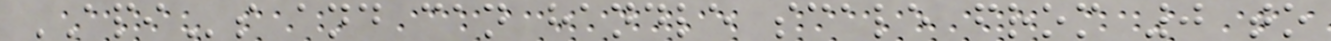APIs and can handle scale from 0 to
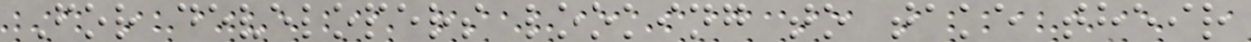For developers looking to take their
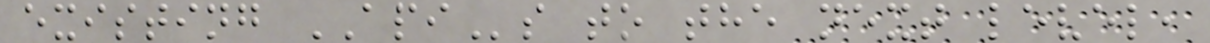existing APIs to the next level,
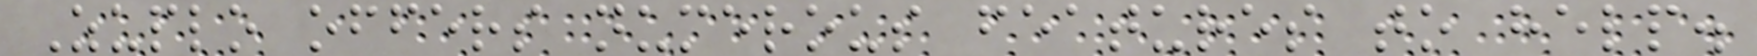Zuplo offers numerous features to help.
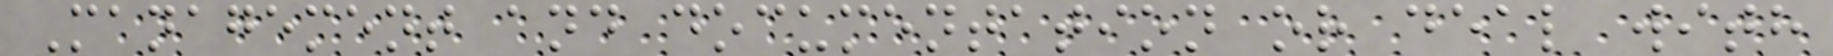Management and documentation or deal with
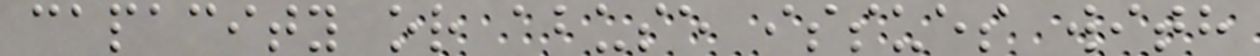capacity or abuse issues with
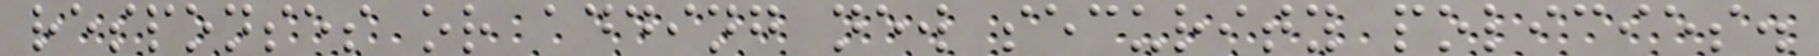responses or adding new security policies.
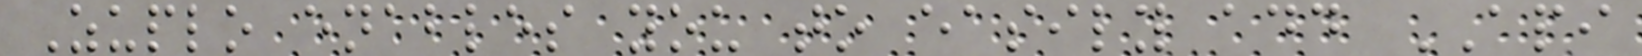Zuplo enables you to easily add API
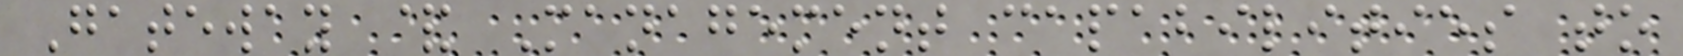Gateway & Management capabilities to
